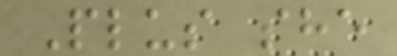Plus she
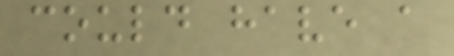could have a
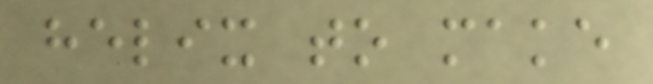helix to make
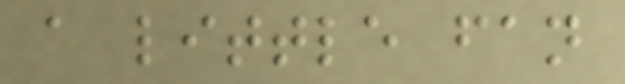a little fan
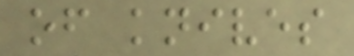of knives
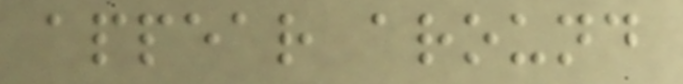appear around
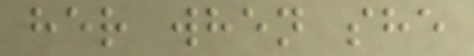her when she
